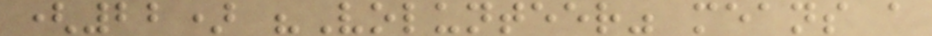(22) "Volunteer" means a
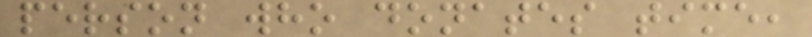person who donates time,
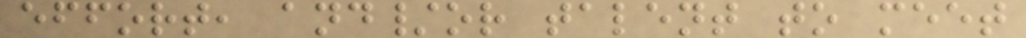effort, and/or talent to meet
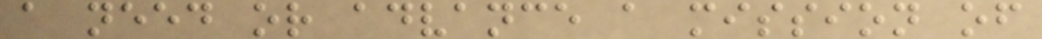a need or advance a mission of
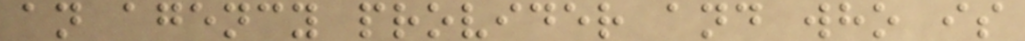an agency provider and who is
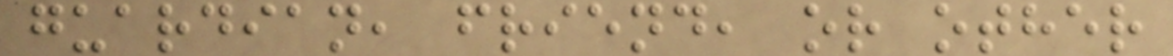guardian, friend, or other
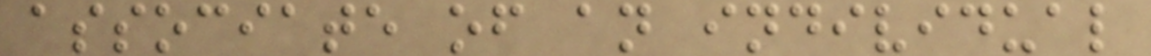associate of an individual
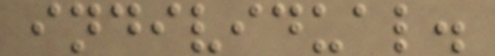individual.
